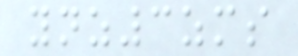ynz3zms
